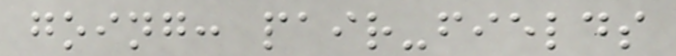going: pair-fields
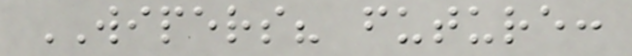WIPERS? future:
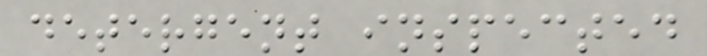detergent inspected
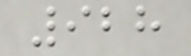928
